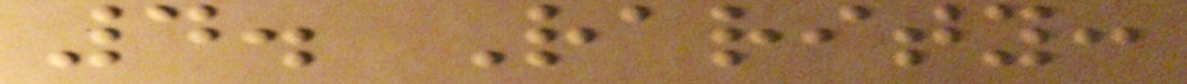4. Rarity:
